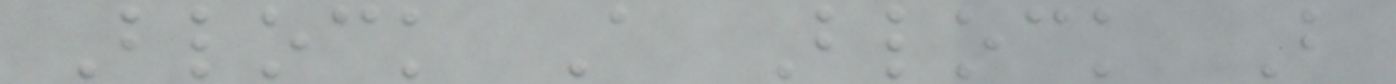Block A Block B
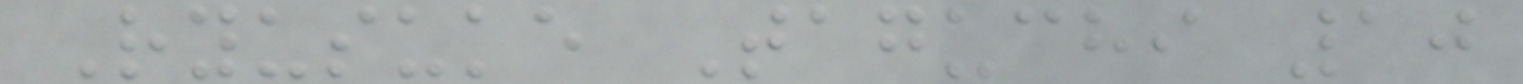Ryusuke Taguchi 10
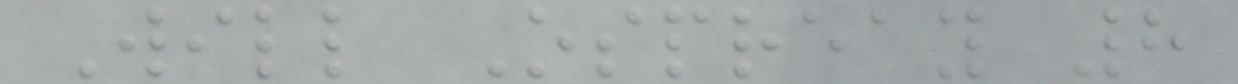Will Ospreay 8
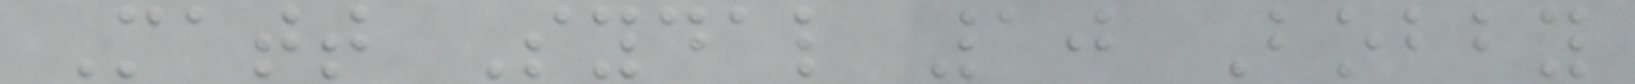Matt Sydal 10 Bobby
